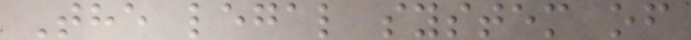The legal system of
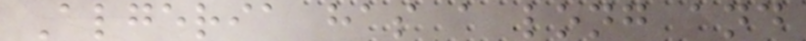Algeria has a long and
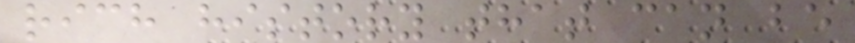rich history that can be
